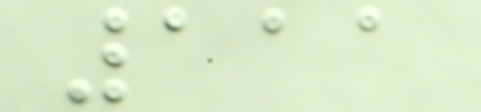111
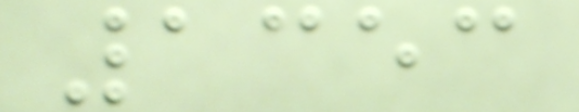1353
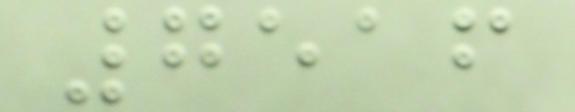7516
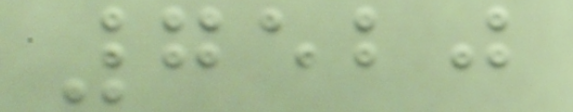7520
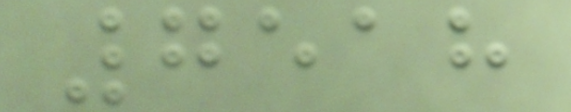7518
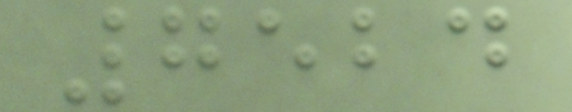7524
